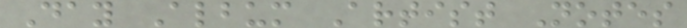Day Album Artist Notes
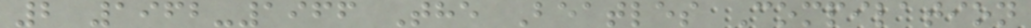2 1962-1966 The Beatles Compilation
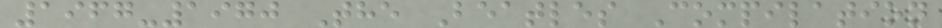1967-1970 The Beatles Compilation
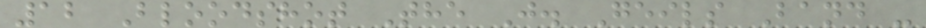12 Bloodshot The J. Geils Band -
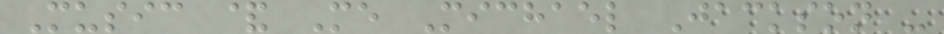Music & Me Michael Jackson -
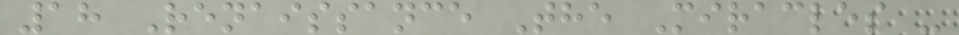18 Renaissance The Miracles -
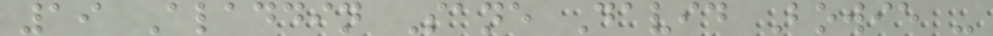19 Aladdin Sane David Bowie -
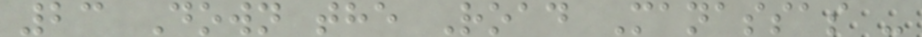23 Down the Road Manassas -
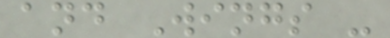and Wings -
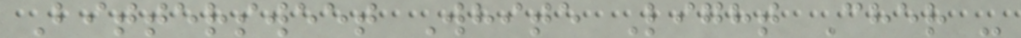Bittersweet White Light Cher -
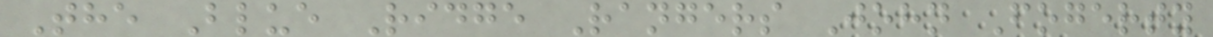The Blue Ridge Rangers John Fogerty
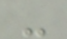-
